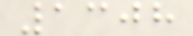1308
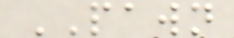PAWN
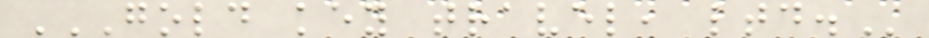GOLD KEY TRAVEL, LTD.
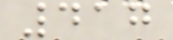417
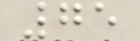75
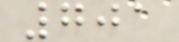701
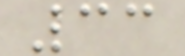33
